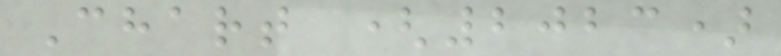Chart (2023)
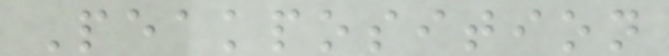Peakposition
